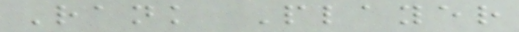Rank Player
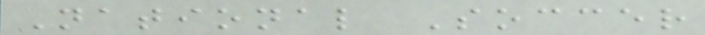National Soccer
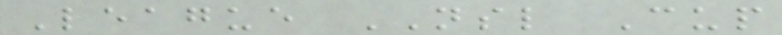League NSL Cup
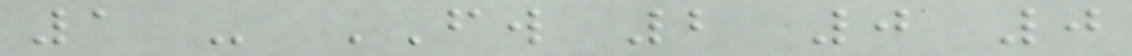1 - FW 2 0 0
